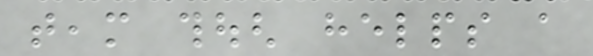team though helps a
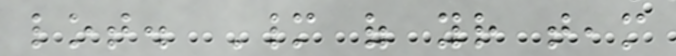lot. Many of your team
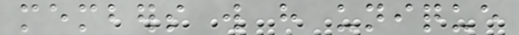members will have unique
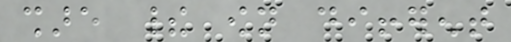share their own different
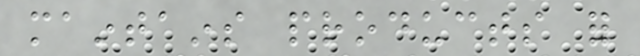maintains products for
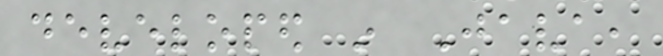developed in Java,
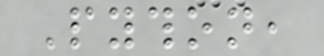Python,
